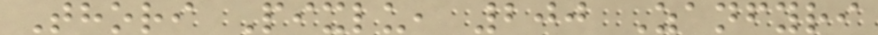Thori Pixlu, 200 Zanfyri
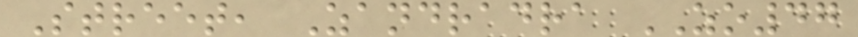Street, Zandradra ZO47
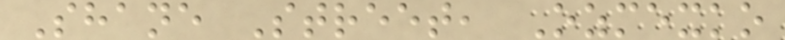Shane Street, Ozmexko
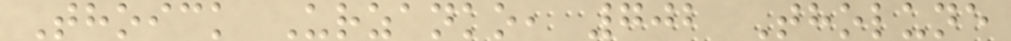Thoick Urzanko, 702 Tholune
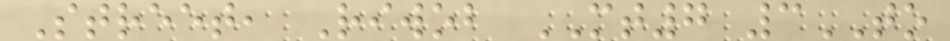Street, Riwob MT7 3TO
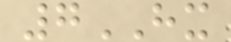7HX
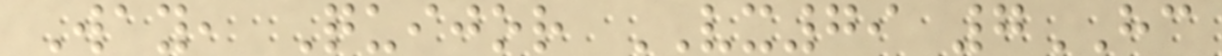Way, Quijor VX79 7HC
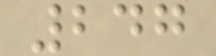247
